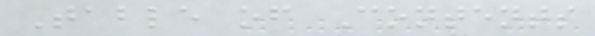Table of Contents
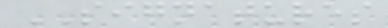SIGNATURES
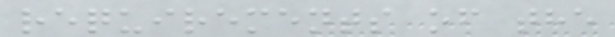requirements of the
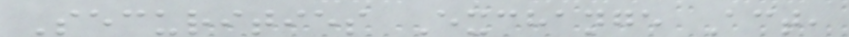Securities Exchange Act,
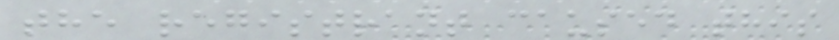the registrant caused this
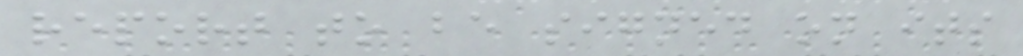report to be signed on its
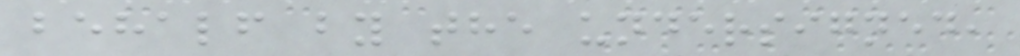behalf by the undersigned,
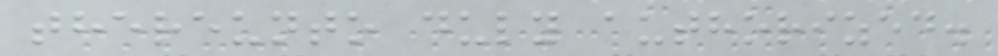thereunto duly authorized.
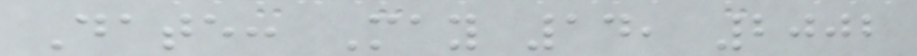Date: May 14, 2002
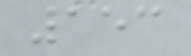153
